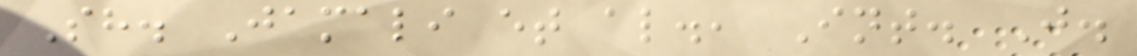Sh. Jamali et al., Int. J.
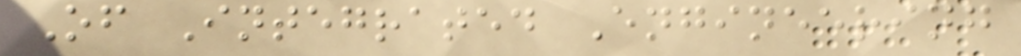Of Integrated Engineering
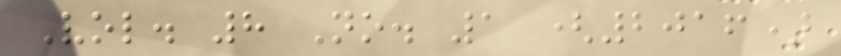Vol. 8 No. 1 (2016)
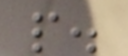p.
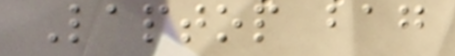Laptop bag
